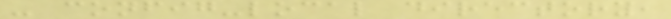- config-local directory,
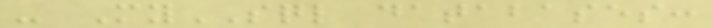- MySQL databases:
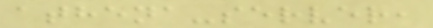athena-server,
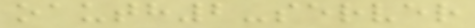oauth2-server
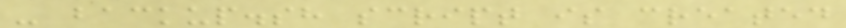- backup.sh script is created
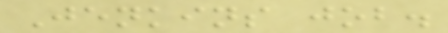Jenkins job.
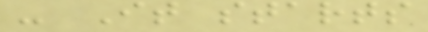- It starts
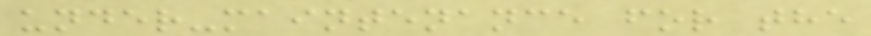under-maintenance for the
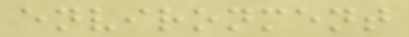environment
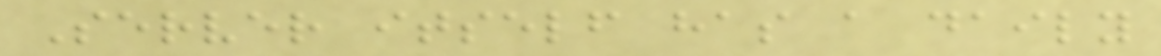Server itself has a daily
